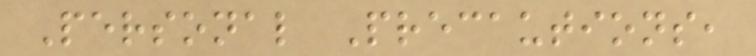Personal Precautions,
